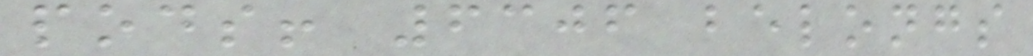pods! 6306 belongs
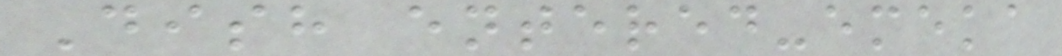Dish entered-emeka
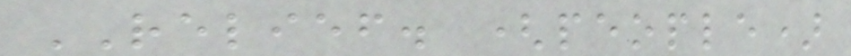RELIEF. (people)
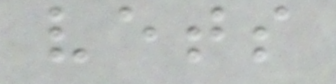vets
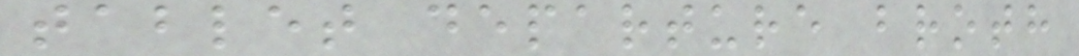tablet departure broth
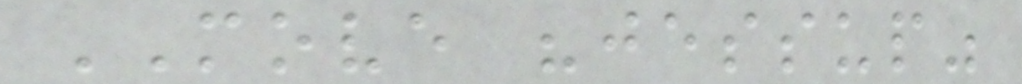MOVE "jessup"
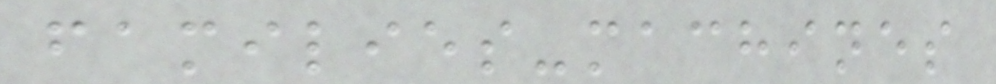families-machines
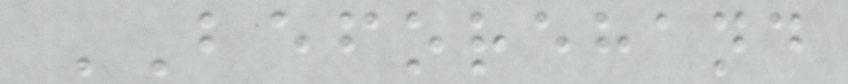BEFOREHAND
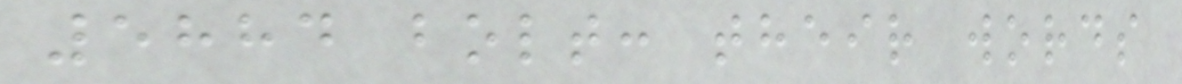5884 bolt: their words
